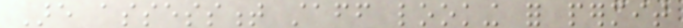Are assessment staff looking for permit
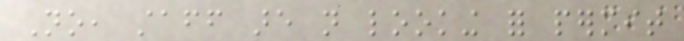No, staff are not looking for permit
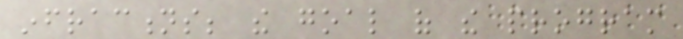infractions; the goal of the program
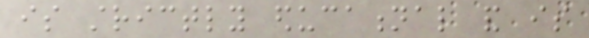is strictly educational and is
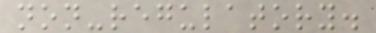non-regulatory.
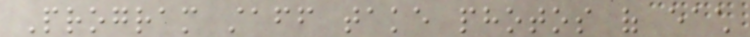Program staff take photos of each
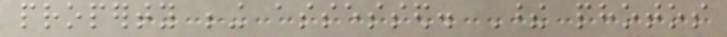property being assessed. These photos
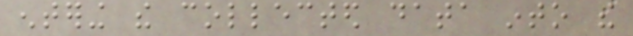entering the collected data into the
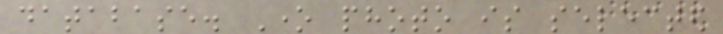database. One photo is selected
